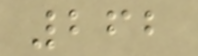262
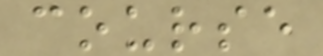course
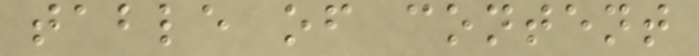table of content
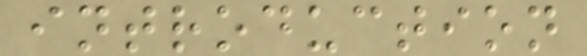introduction
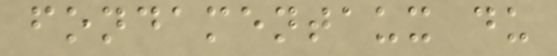fondamentaux du
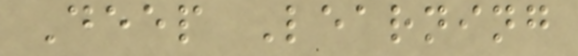Deep Learning
